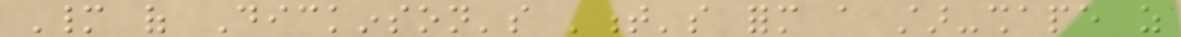Many of Dickinson's 't's form a star-shape as
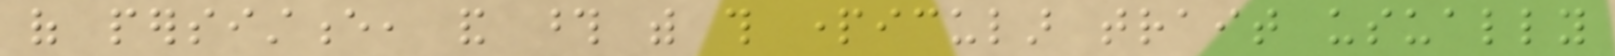of persistence, and those with this particular trait usually
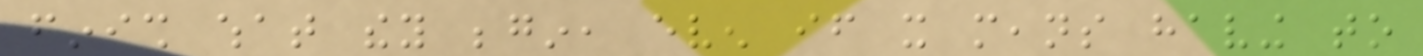finish what they begin, even if it means having to
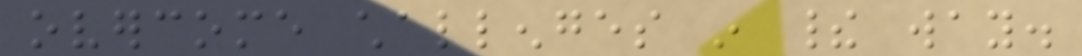overcome challenges in their way.
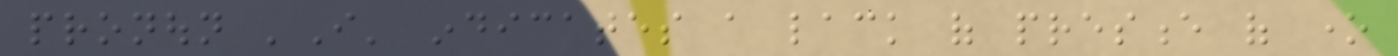pronoun 'I' indicates a lack of presence of one
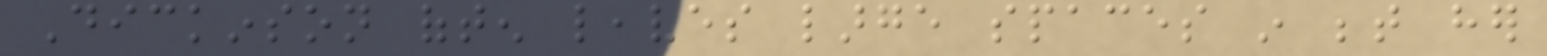Dickinson often leaves large spaces in between her
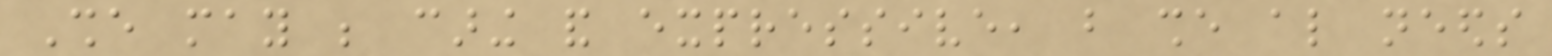She may be caring and expressive, but she also needs
